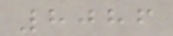8086
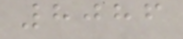8086
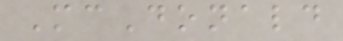McDonald
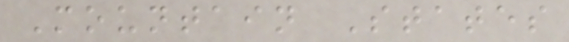Mountain States
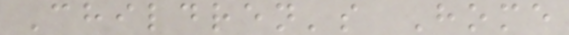Children's Home
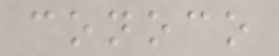conoco
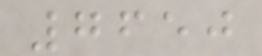7650
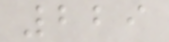229
